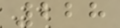228
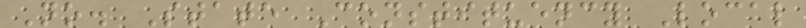No. State Constituency Local
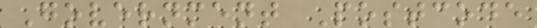Government Postcode
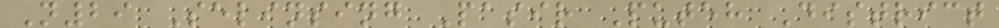N29 Selinsing Pasir Puteh District
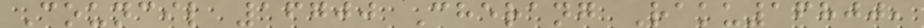Council 16700 Cherang Raku16800,
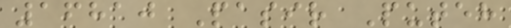16810 Pasir Puteh
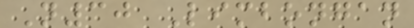N30 Limbongan
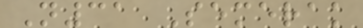N31 Semerak
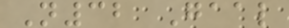N32 Gaal
